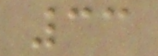33
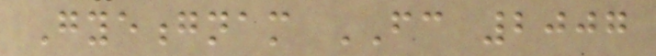Gyeongnam FC 2007
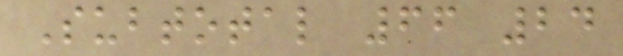Subtotal 66 24
